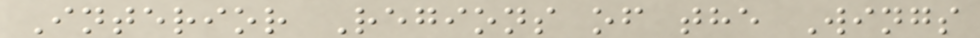Interior Regions of the Wings
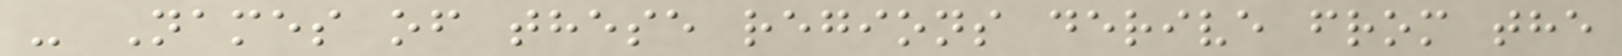- Names of these regions derive from the
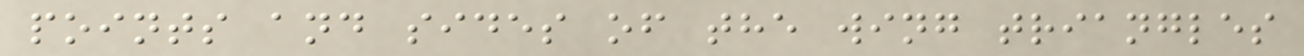points and sides of the wing triangles
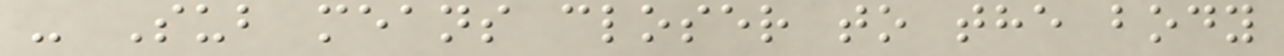- Sub means closer to the body
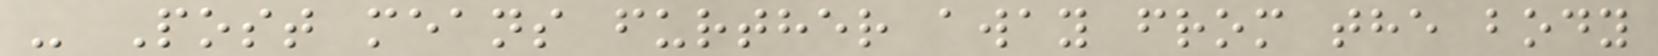- Post means further away from the body
